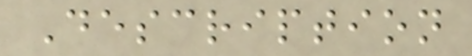Description
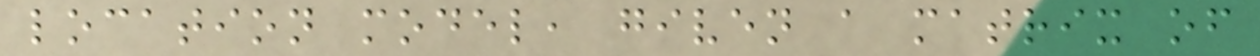location model, given a matrix of
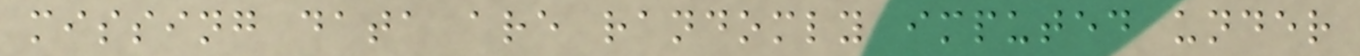missing data are randomly imputed under
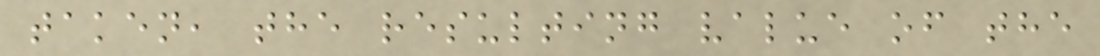taken, the resulting value of the
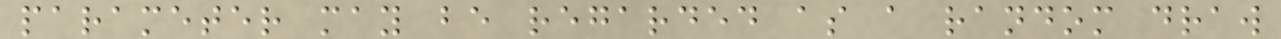parameter may be regarded as a random draw
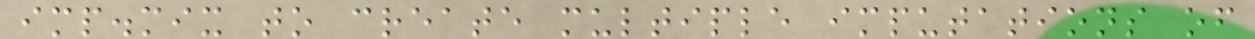imp.mix to create multiple imputations of
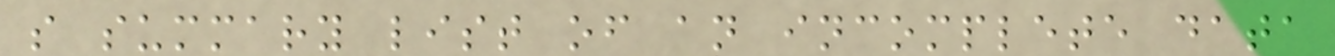s summary list of an incomplete data
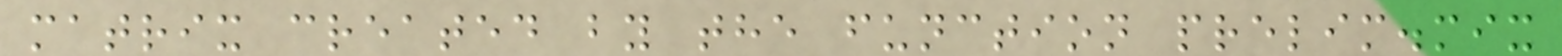matrix created by the function prelim.mix
